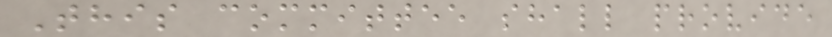This committee shall provide
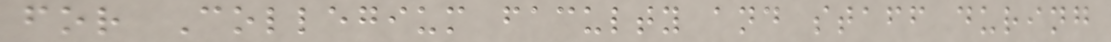for Collegium faculty and staff during
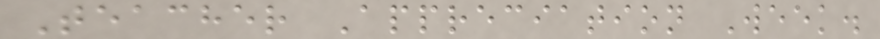Teacher Appreciation Week.
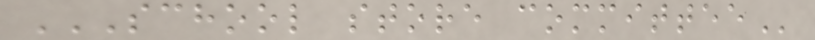SCHOOL STORE COMMITTEE
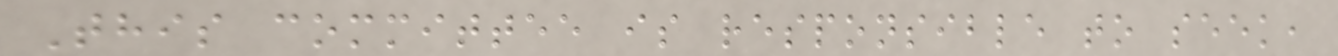This committee is responsible to seek,
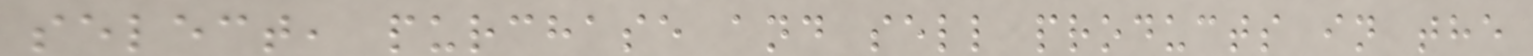select, purchase and sell products in the
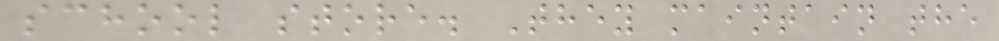school store. They maintain the
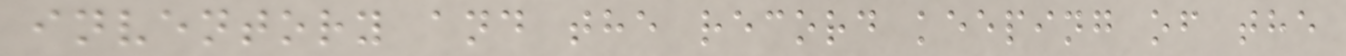inventory and the record keeping of the
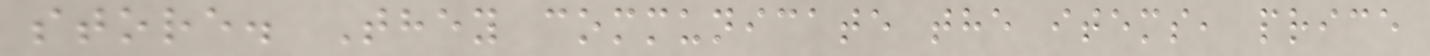store. They communicate the items, price
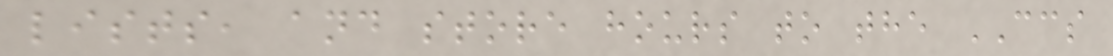lists, and store hours to the CCS
